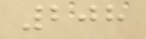208
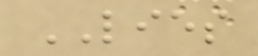LIES
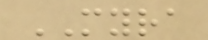MYRA
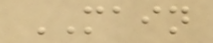MAIN
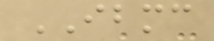IBMC
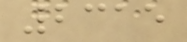2315
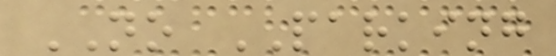NO PARKING
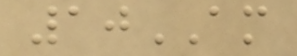10AM
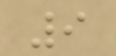9
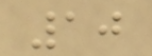10
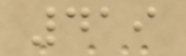419
